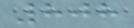808
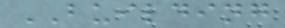BUILDING
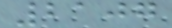2107
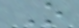O
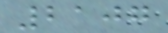2107
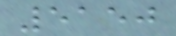5150
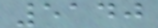5140
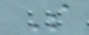S
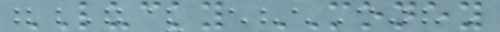LUCKY MONEY
